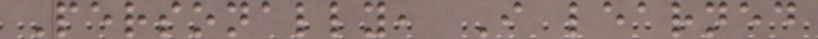Personally, I learned
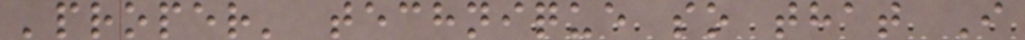'proper' technique so that I
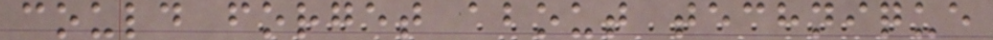could forget about technique
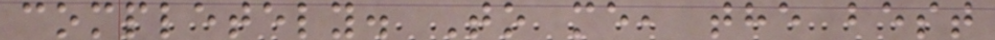completely. To me, the best
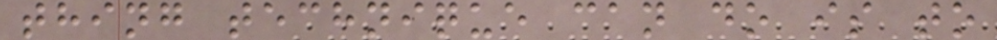thing technique can do is to
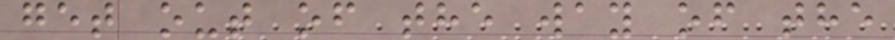get out of the way of the
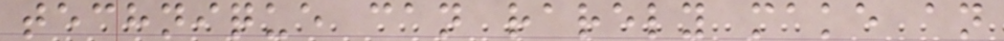technique can rarely make an
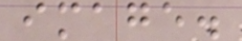image.
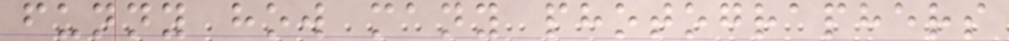funny how many photographers
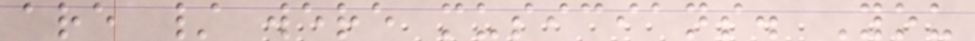are / were musicians. You
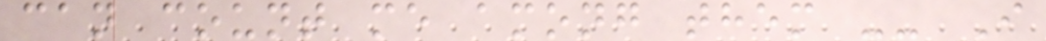can count me among them -- I
